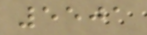5501
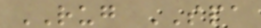RUG SPA
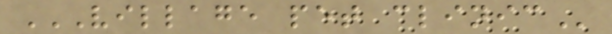VILLAGE PET CLINIC
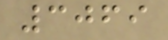3069
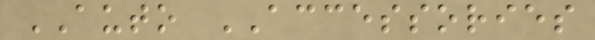AUTO ACCESSORIES
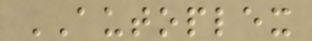AUTOPLEX
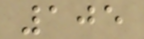105
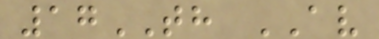17TH AV
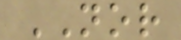NOR
